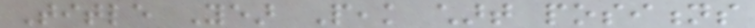Title Year Peak chart positions
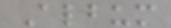Album
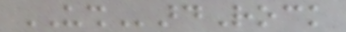USHardRock
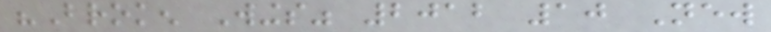"Broken Wings" 2012 10 New
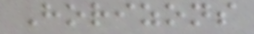Horizons
